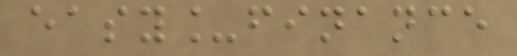easy_finance
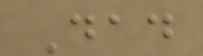Dad
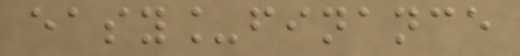easy_finance
